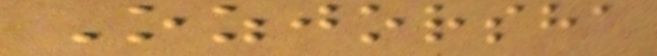Ozjorsha
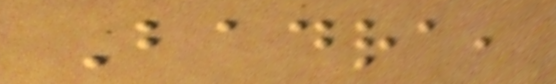Badra,
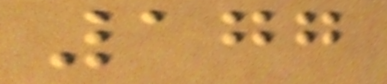177
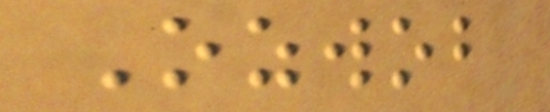Ozwob
